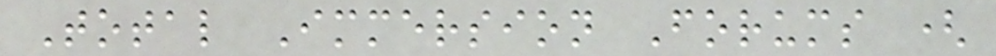Total Immersion Forums (
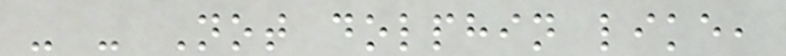- - Not dolphin like,
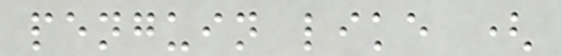penguin like (
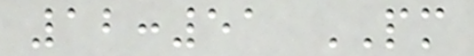12:51 PM
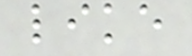like
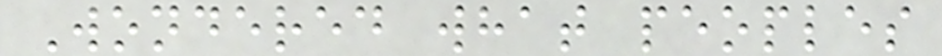Wondered what peoples
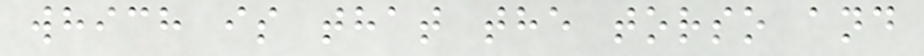which is that the torso and
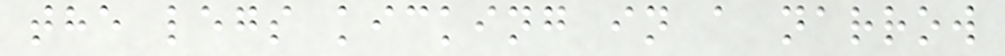the legs kicking in a narrow
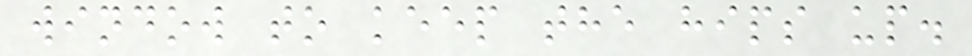window to keep the hips up.
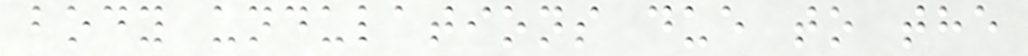body undulations due to the
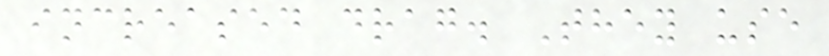increased drag. They use
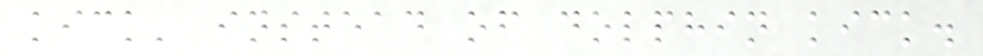kick' instead of dolphin kick.
